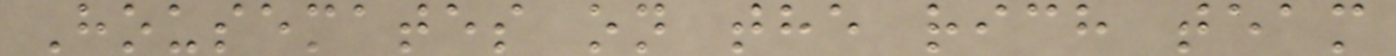Housemates on the rich team
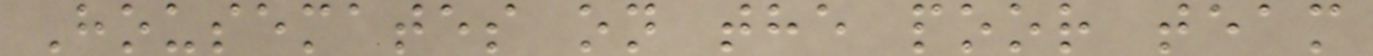Housemates on the poor team
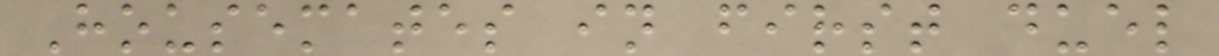Housemates in first duel
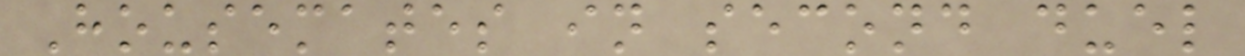Housemates in second duel
